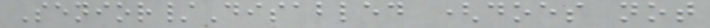Senior/Disabled (does not
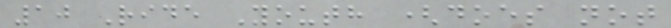10 Ride Youth (does not
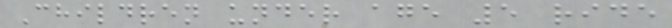Children under age 5 ride
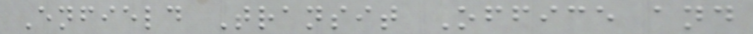Enfield Transit Office and
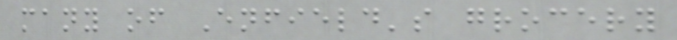many of Enfield's grocery
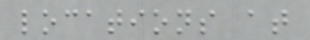locations at
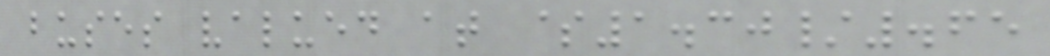buses valued at $1.30/.65
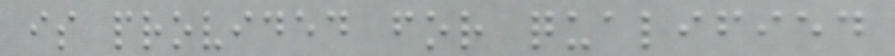is provided for qualified
